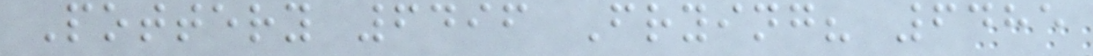Pottery 6496 Frying? 6485
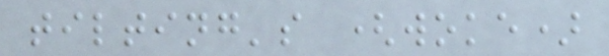tilting's (woke)
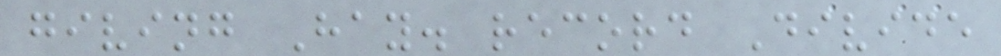giving Hay. record Divide
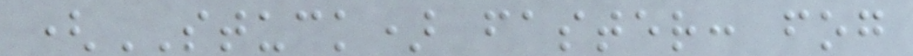(STUCK) faster: fog
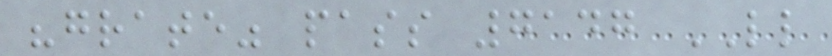"grate" pass 7147 LL
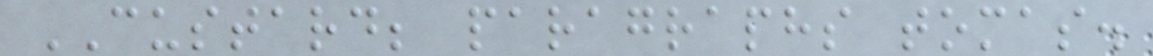CUSTARD; paragraphs tomas.
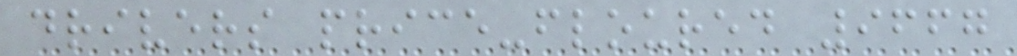drivers price-floured 9667
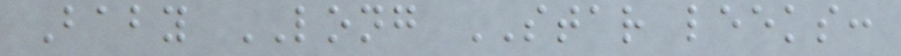Baby LONG STAR leeks:
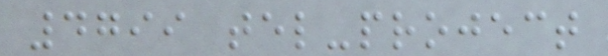4799 tel-project
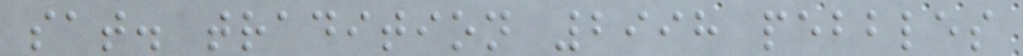sat. tradition 2998 pebbles
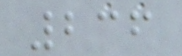236
